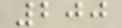200
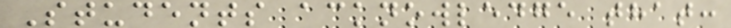Students acknowledge that:
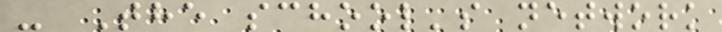- The school's network
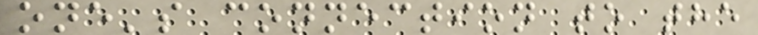one's connection to the
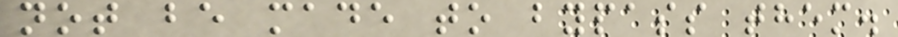not be made to bypass them.
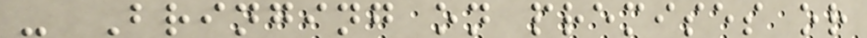- Bringing on premises or
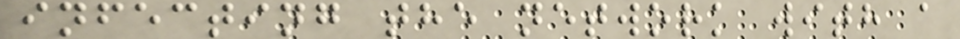infecting the network with a
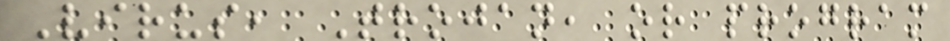Virus, Trojan, or program
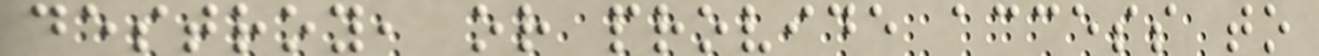destroy, or provide access to
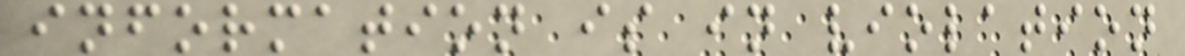information is in violation
